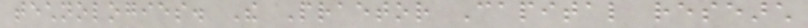technologies. The Praetor Capital research
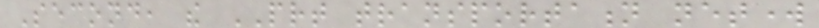Second, the PRT transportation network
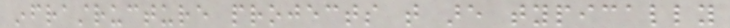infrastructure projects that are typically
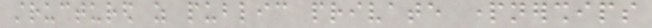structured as public private partnerships
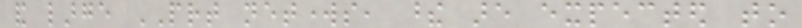and large PRT networks, these are expected to
